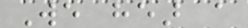We hear a
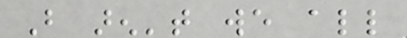But aren't we all
